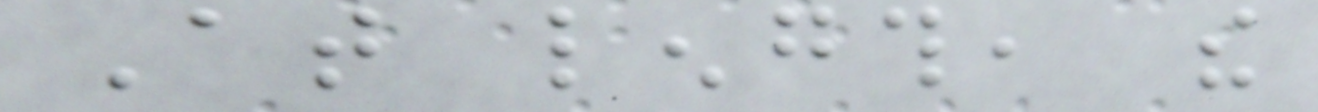At length, the
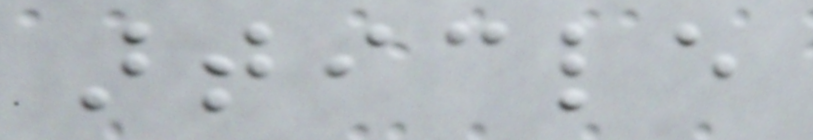article
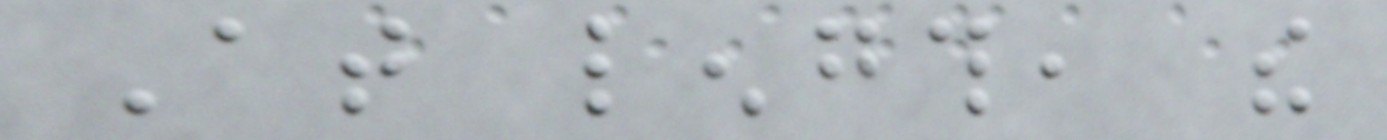At length, the
